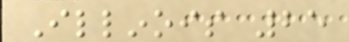Illinois 25
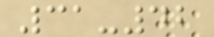31-42
